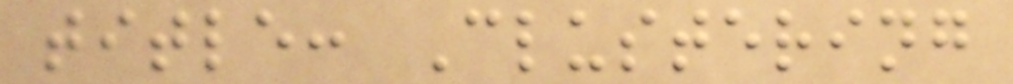title: Clustering
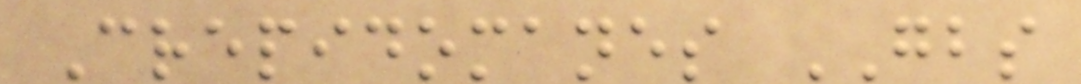Crepidomanes GBS
